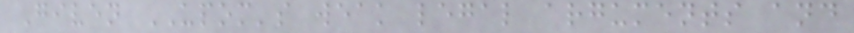Given UPOM's weak legal arguments and
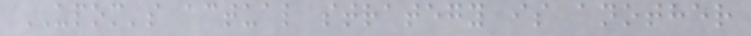UPOM's actual strategy is another
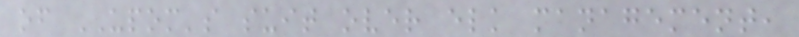of UPOM's suit over elk management,
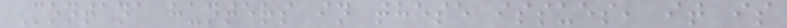Montana hunters in these issues, it is
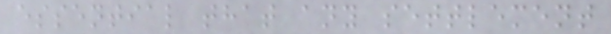essential that any settlement
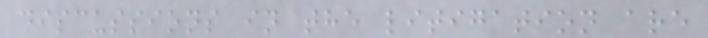discussions in the litigation are
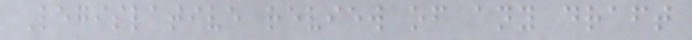Legislative review of any draft
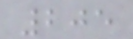205
